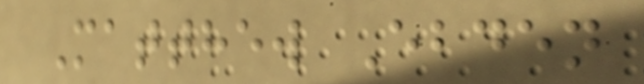Matthew Ebden
